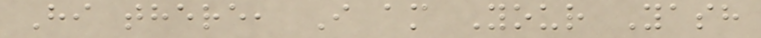Hi there, I am Your Yash
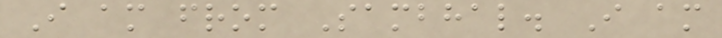I am from Sambhal. I am
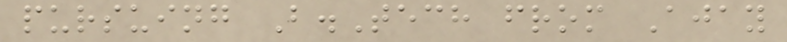pursuing B.Tech from Ajay
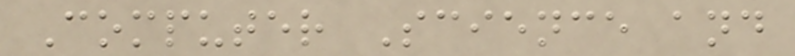Computer Science and
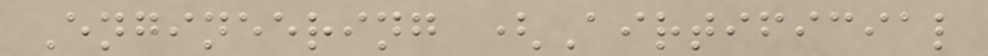Engineering (Airtificial
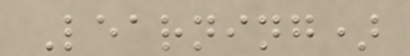Learning)
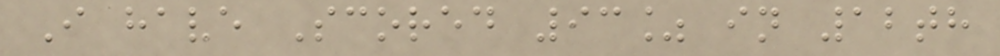I have Scored 93% in 12th
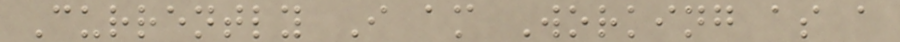Currently I am Working as a
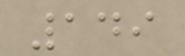149
